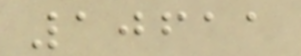10611
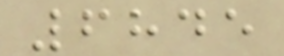6845
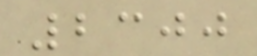2300
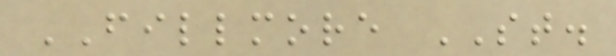FILLMORE ST.
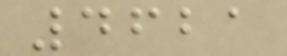4621
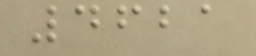4621
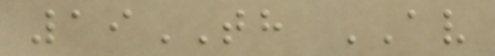19TH AV
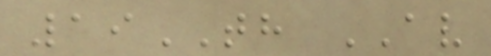19TH AV
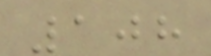108
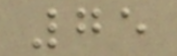75
